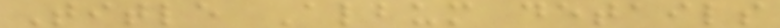Title Album details
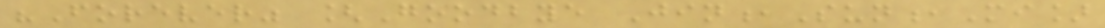"Forever" [Goodbye Jin,Sun,Mi]
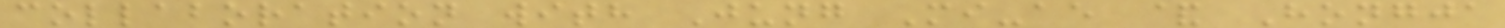collaboration with Jung Mi-ae & Hongja
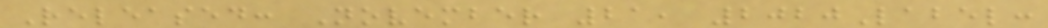Released: November 21, 2020Label:
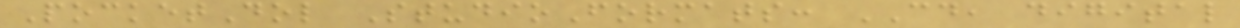PocketDol StudioFormats: CD, digital
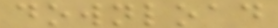download
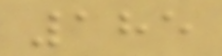185
